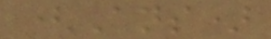(Ans)
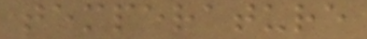temperature
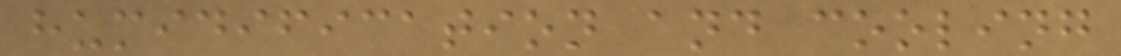humidification and cooling
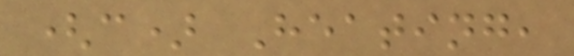(c) Heating,
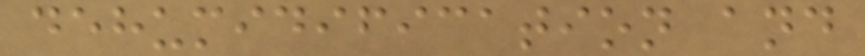dehumidification and
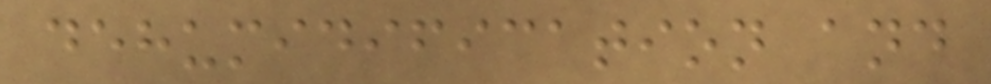dehumidification and
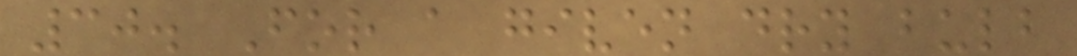30. For a given dry bulb
